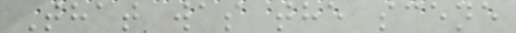That was the scene
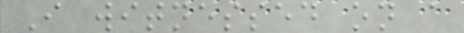I witnessed on a
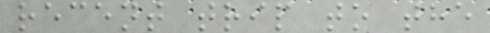recent trip to the
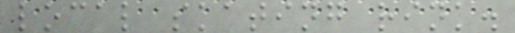local skating rink.
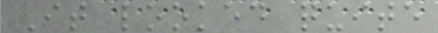It looked quite
